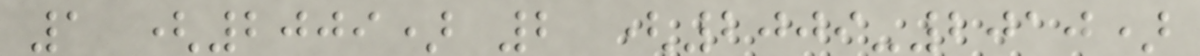1 (2009) 2 (2009-2010)
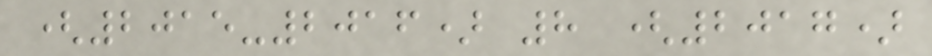(2015-2016) 8 (2017)
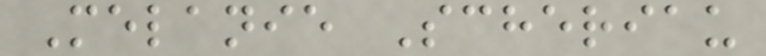Melanie Scheriau
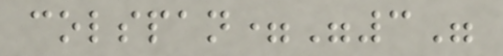colspan="3"
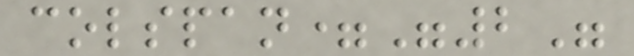colspan="2"
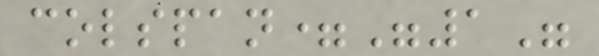colspan="1"
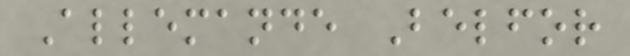Allemande Belfor
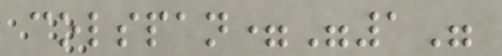colspan="1"
